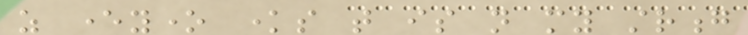as everyone knows that is not my strong
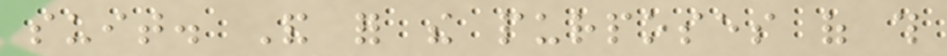suit. And for the purposes of this
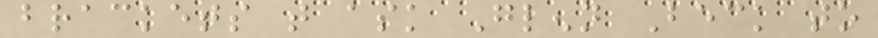brackets that ask Glenn Beck to
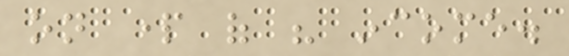on part of his income.
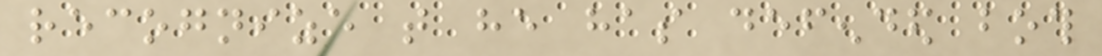recognize that he has defended both
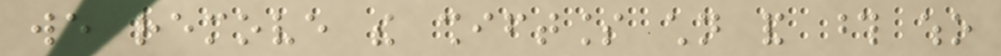we remove the shiftless children and those who
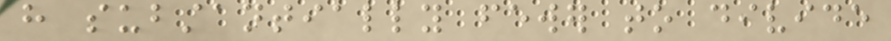have substantially fewer to divide
